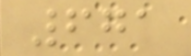671
